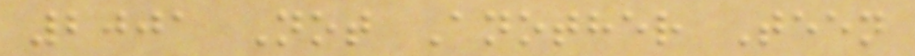2001 Not Another Teen
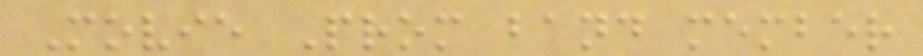Movie Prom band member
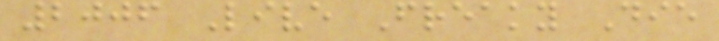2006 Live Freaky Die
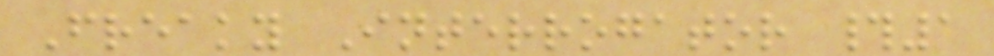Freaky Interrogator #1
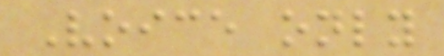Voice only
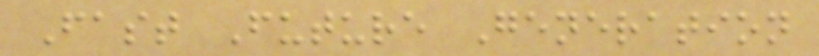Fast Future Generation
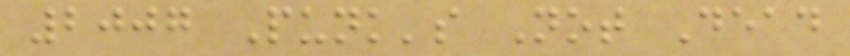2007 Punk's Not Dead
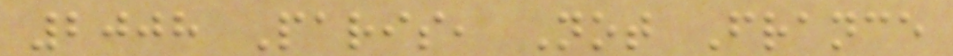2008 Paris, Not France
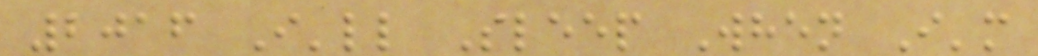2016 I'll Sleep When I'm
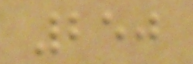250
